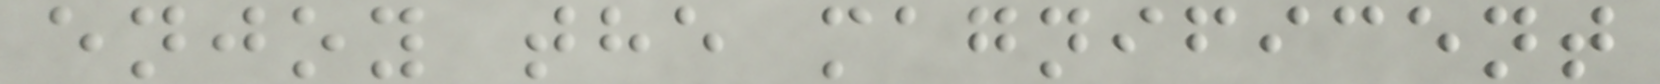enjoy the magnificent
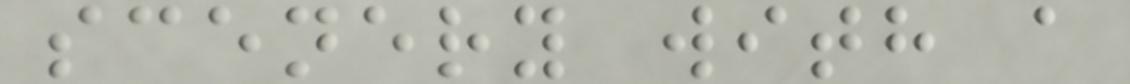scenery with a
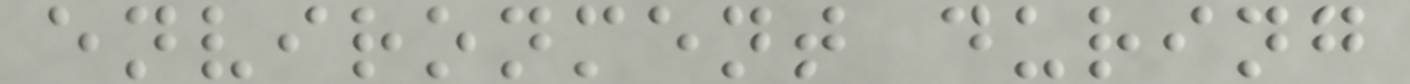environment during
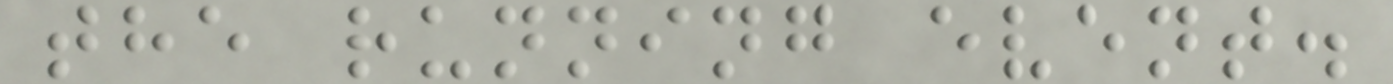the running event.
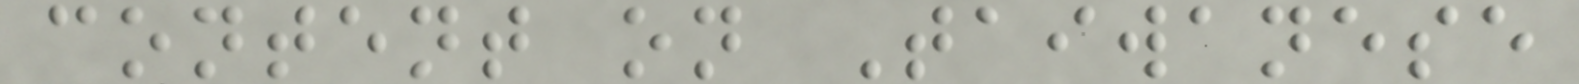content on Taiwanese
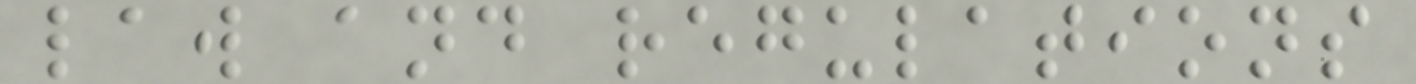law and regulations
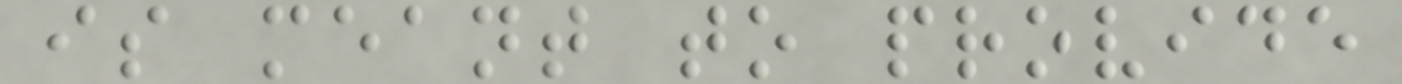is meant to provide
